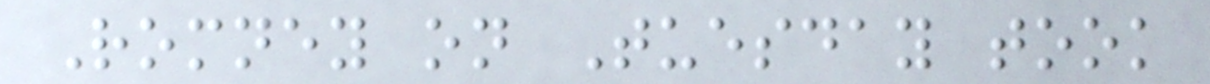Romney on Tuesday took
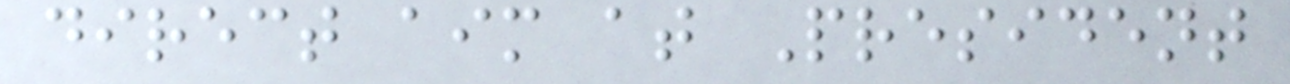direct aim at President
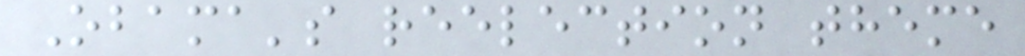Obama's reelection theme
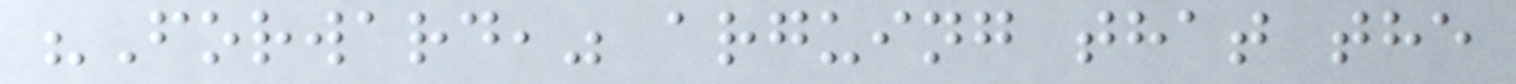"Forward," arguing that the
